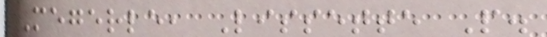Megerle, Lissette P.
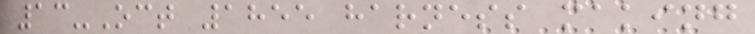13-Oct 1855 harness making
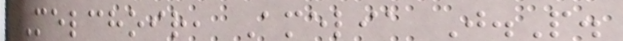Melchoir, Amelia J.P.
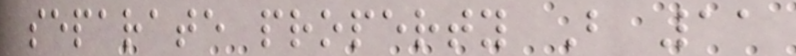separate property B 11
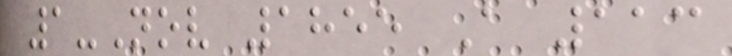1-Nov 1855 A 113
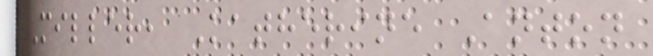Miller, Katherine Anton
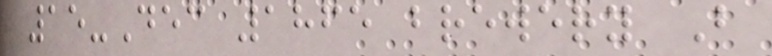15-Dec 1865 brewery B
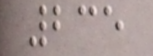235
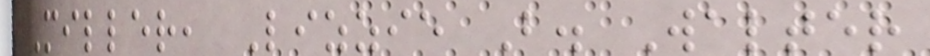Miller, Lizzie B. Walter
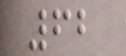62
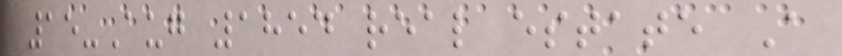15-Aug 1854 real estate A
